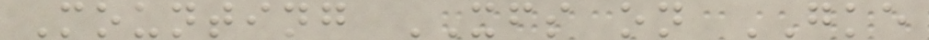Mounting XFS on GKE
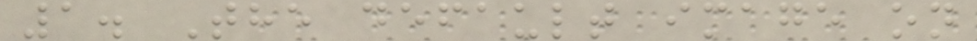1. The default image on
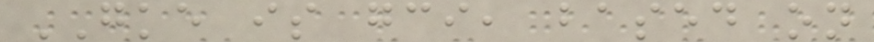GKE is gci, based on
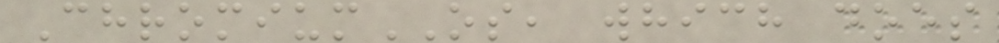ChromiumOS, which does
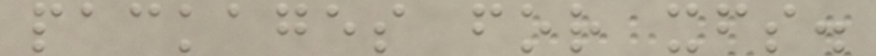packages for xfs.
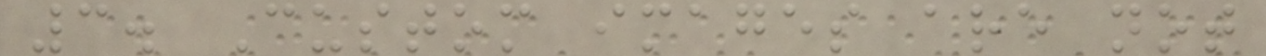3. Custom images are not
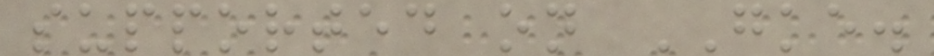supported on GKE.
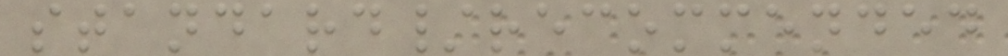standard/recommended
